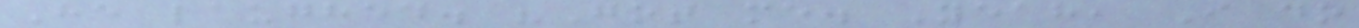He laughed. "Got me. Yeah, I do
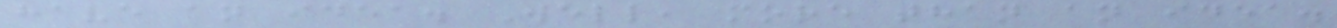have an idea. Well, more than an idea.
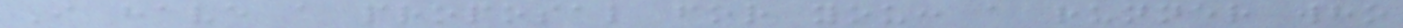I have a proposal for you: a runner who
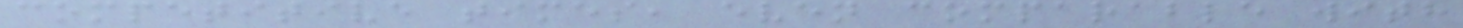competitive times, even comparable with
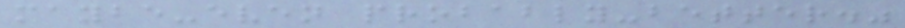maybe-even probably-better."
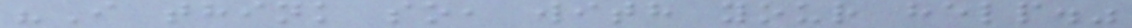"I think so, with your help."
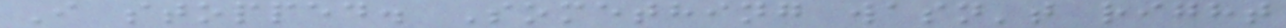I stopped. Something wasn't right
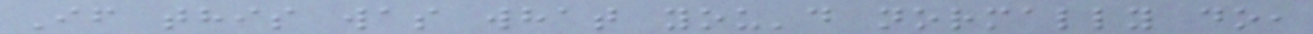If this was what you'd normally do,
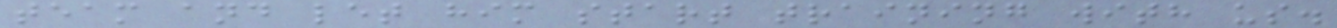team and let him start training with us.
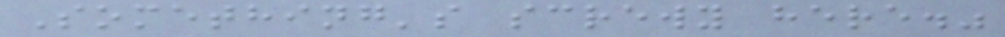Something's screwy here."
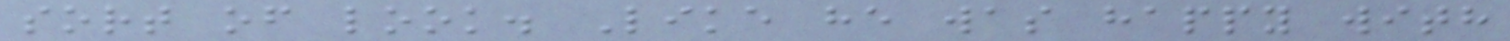sort of look. Like he was happy with
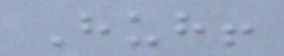Huh!
